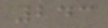243
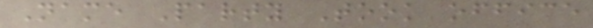Name Party Took office
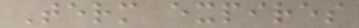Term expires
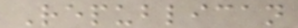Republican
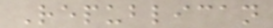Republican
